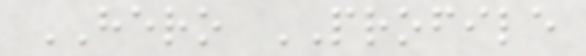HERO PROFILE
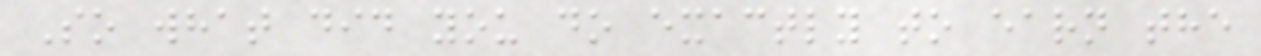So what did you do exactly to earn the
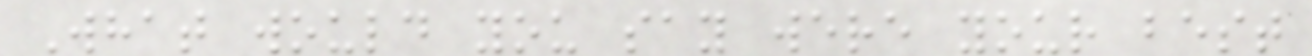What would you say were your best
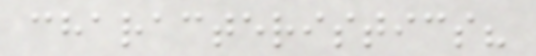characteristics?
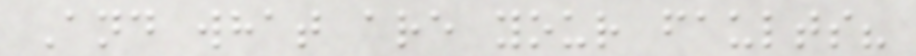And what are your faults?
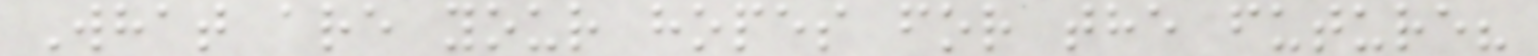What are your hopes for the future?
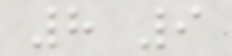8 9
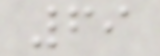69
